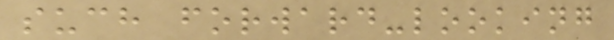such forward-looking
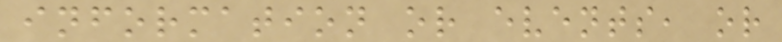information or events, or
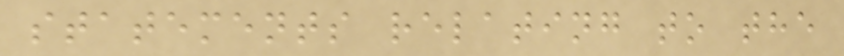statements relating to the
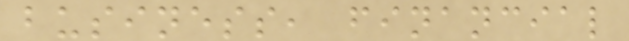business, financial
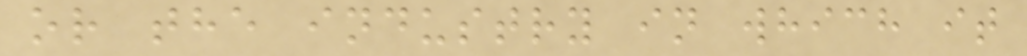or the industry in which it
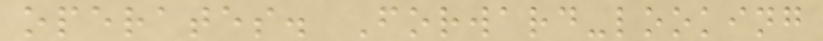operates. Forward-looking
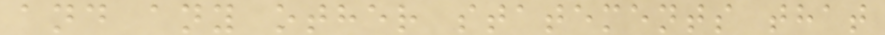and any other statements that
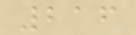216
